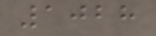1028
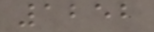1252
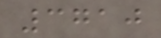3710
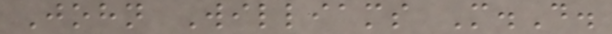John Williams M.D.
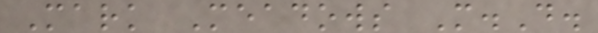Mark Meadows M.D.
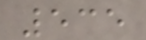535
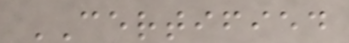CERTIFIED
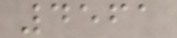4561
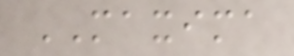MAXIMA
